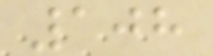108
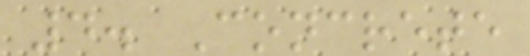4. Concrete
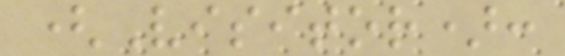(Visitor):
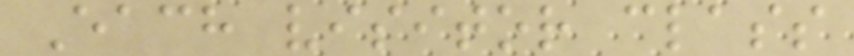Each visitor class
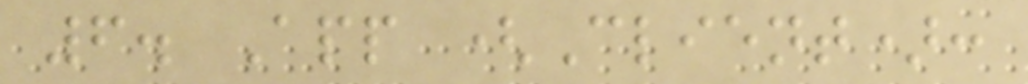6. App (Client):
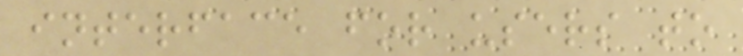interface for users to
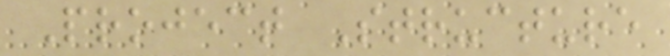Project Structure
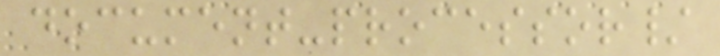document-processor/
